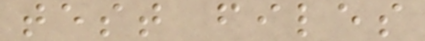test files
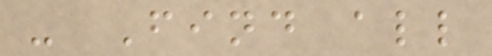- Find all
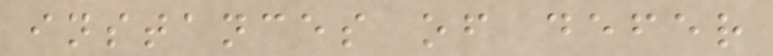instances of defer
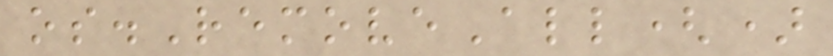os.RemoveAll()
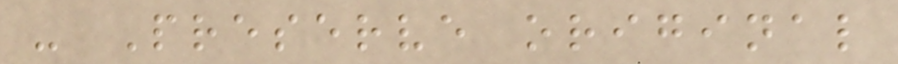- Preserve original
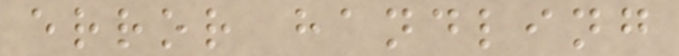error handling
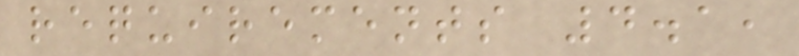requirements 4.1,
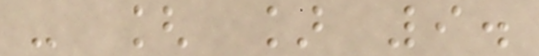- [ ] 9.
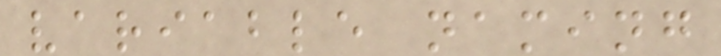variable naming
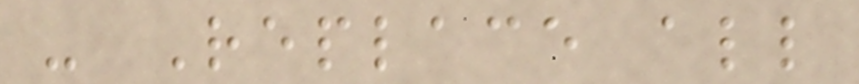- Replace all
